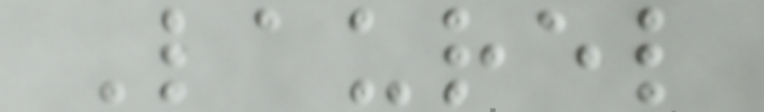Laurel
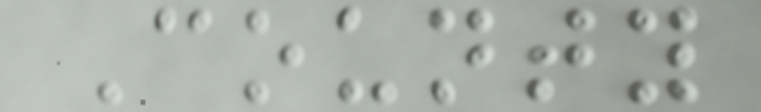County
